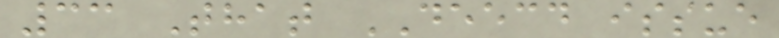33 That DEECD issue
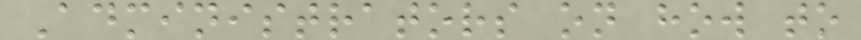Administrators on how to
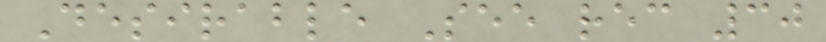Desirable See rec 30
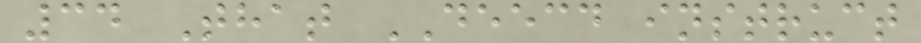34 That DEECD instruct
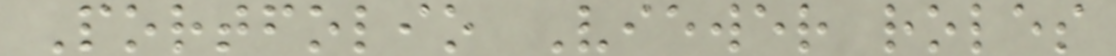Portfolio Viewer roles
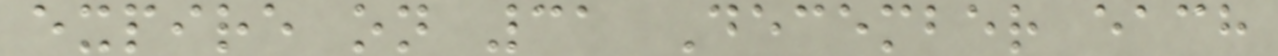expire on 31 December each
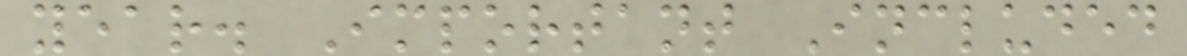year. Important Included
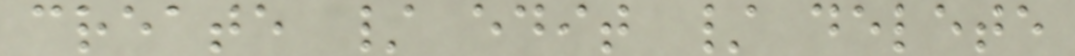create / edit / delete
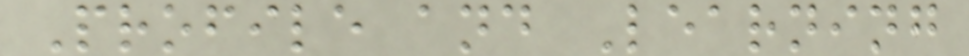Profile and Learning
